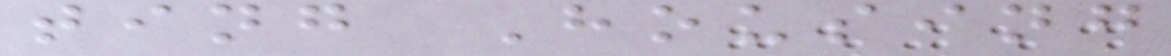ting Housing
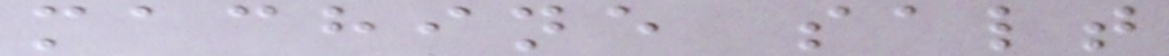machine salt
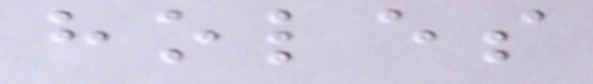holes
